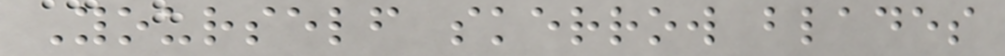Yourself skerrow blades
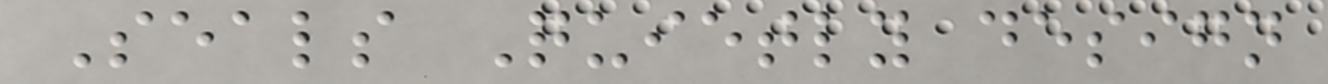Seals Quietly design
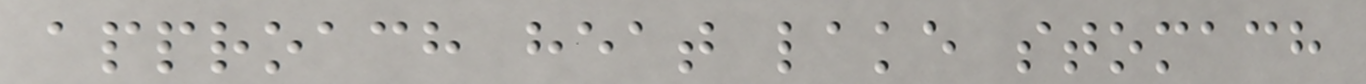approach heat lake stomach
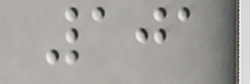101
